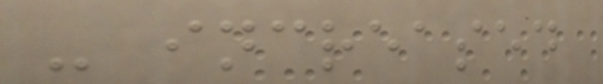- increased
